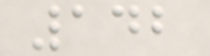142
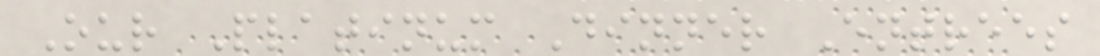Our Platinum Dinner Entrees
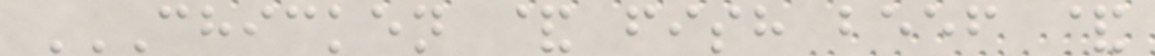CHICKEN & FISH BEEF &
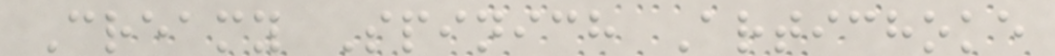Creamy Spinich Artichoke
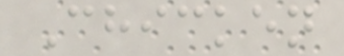Chicken
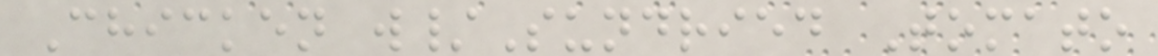Chicken w/Sundried Tomato
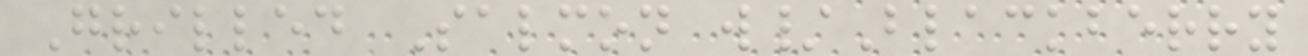Grilled Salmon w/Blackberry
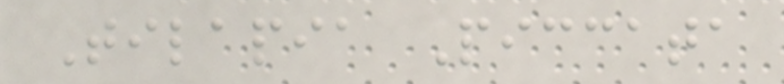Tilapia Piccata
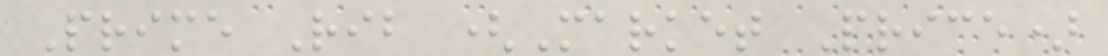Prime Rib (Market Price)
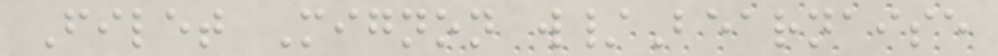Filet Mignon w/Bearnaise
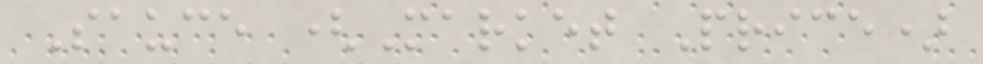Sauce (Market Price)
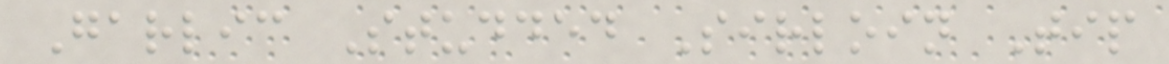Garlic Studded Sirloin Tip
